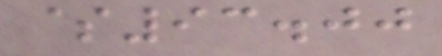$93.00
